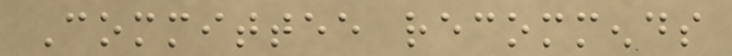Committee recommends
